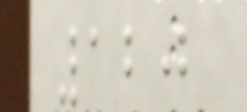120
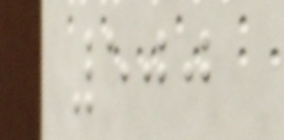500
